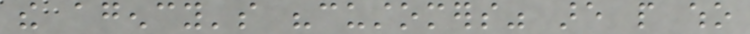the agency's "customers" are people who
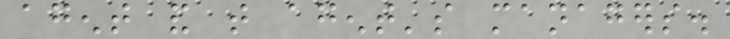agent and that agent's managers.
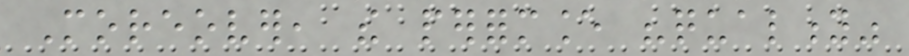Moreover, the performance "quality"
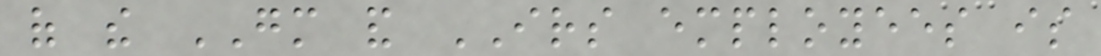of the GM and IRS employees is
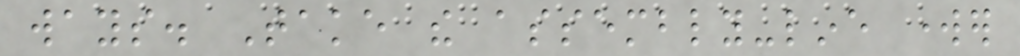ways. Take the assembly-line worker
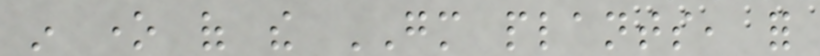in one of the GM plants, for
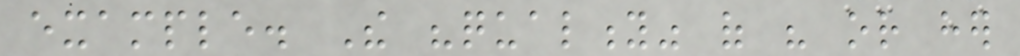example. The "quality" of his or her
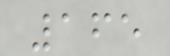165
